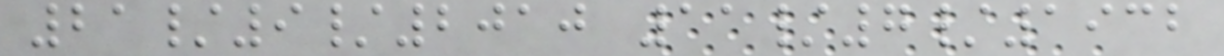21/9/2010 11/7/1932
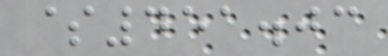$451.03
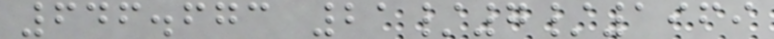646.673 21/7/1969
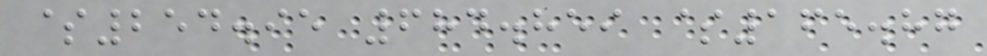$254.95 684.859 $165.87
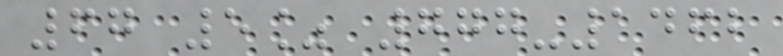67 5% 777-1462
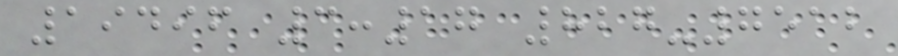19496 3:17 827-7512
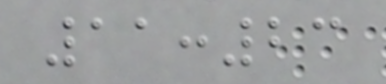11:23
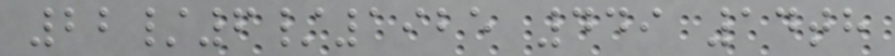22/6/1925 449 14th
